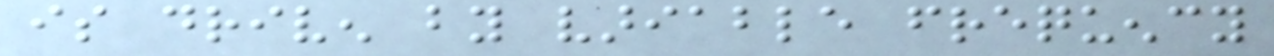is driven by variable frequency
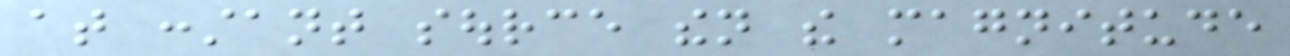at constant source then the magnitude
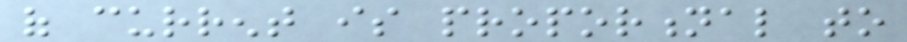of current is proportional to
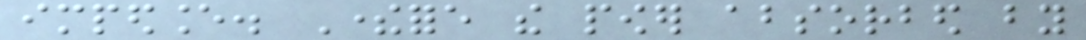impedance. Therefore the power absorbed by
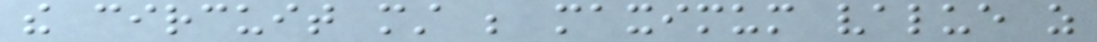the circuit must be maximum value as
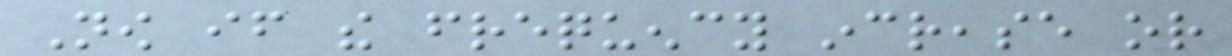Now if the frequency increase or
